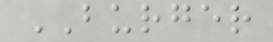BURGER
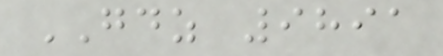GDZ 9891
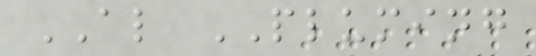AL PLUMING
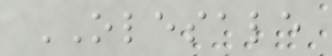OLESALE
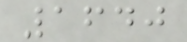1640
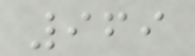969
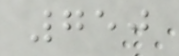750
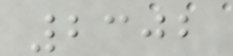2302
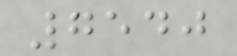7540
